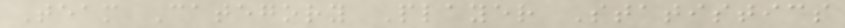Team Category Player Statistics
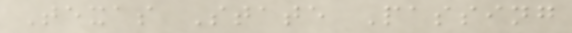Texas State Passing
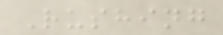Rushing
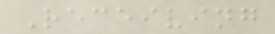Receiving
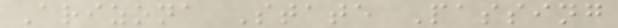Arizona State Passing
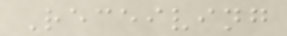Receiving
